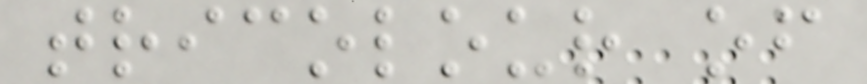tricolour of
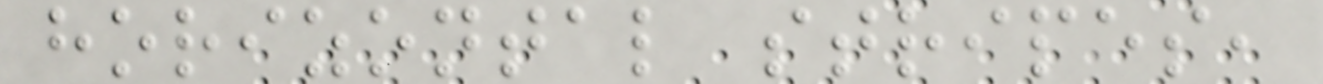horizontal stripes,
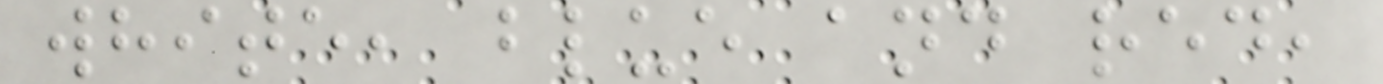white, blue and red,
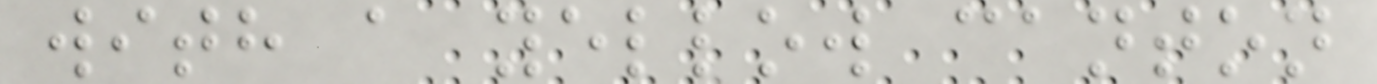with a yellow canton
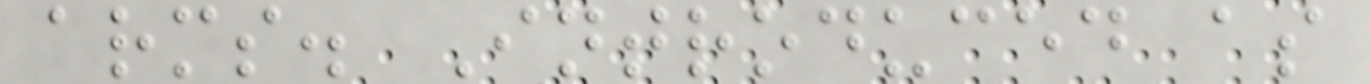arms. Introduced as
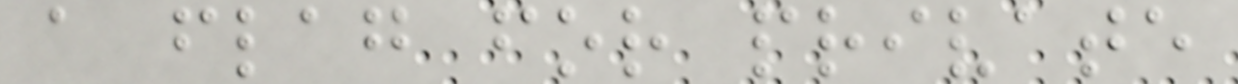a flag for private
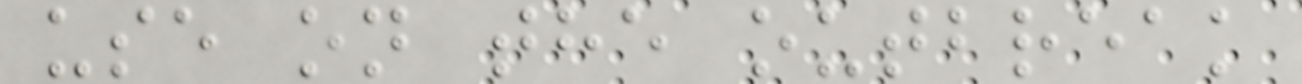use on the outbreak
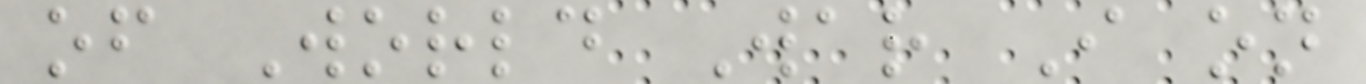of World War I on
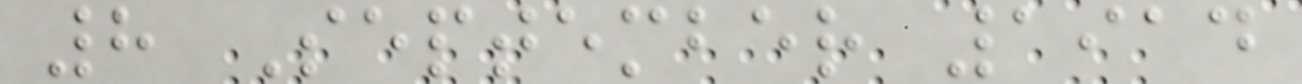8 September 1914
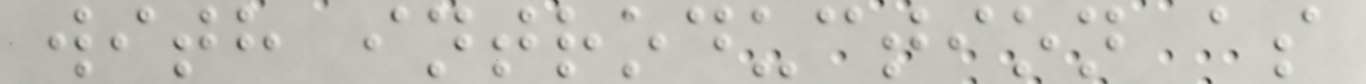with introduction as
